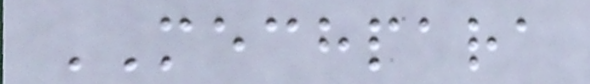MECHPARA
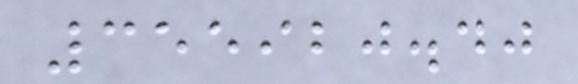355920.40
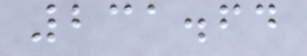231.64
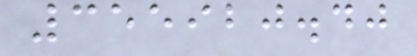355920.40
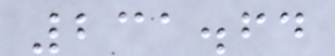231.64
